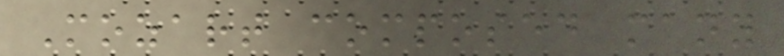Mozart composed many
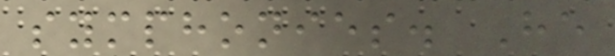symphonies. He
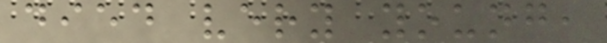died very young,
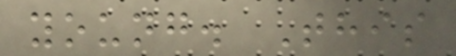young. This
